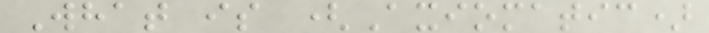What is (Axiomatic)
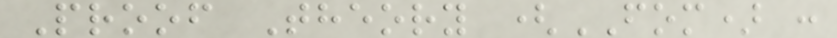Proof Theory (FOM) :
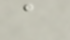a
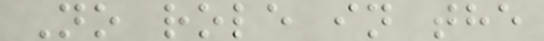No role in the
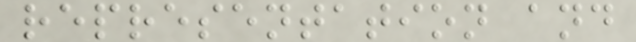representation and
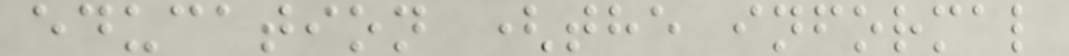education (the informal
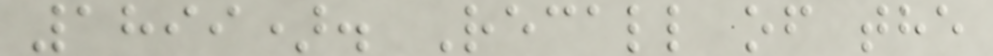1899). Recall of the
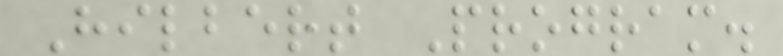Hilbert Program.
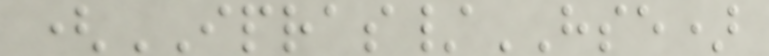(IPRAS/HSE)
